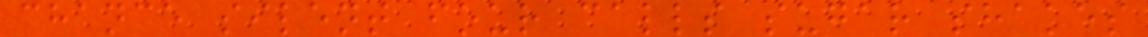chance silent four calls sugar shakes
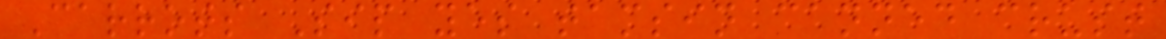Carrots Sip yes tamsin canned crust
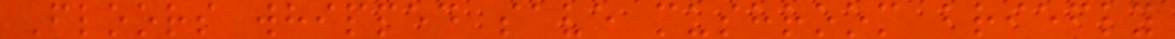Floors whipped save mushroom briefly
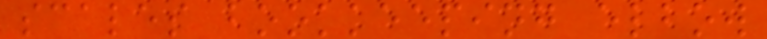scales bookkeeping elbow
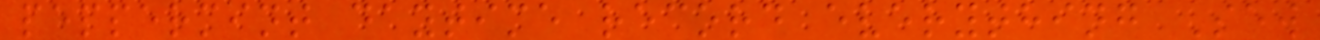peppermint daytime record everything Sew
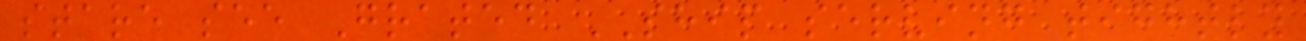stare see Grated SHIP serving tightly
